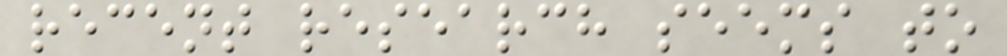recent research seems to
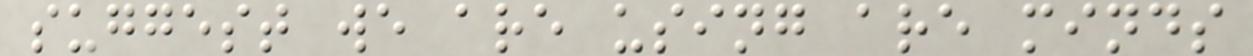suggest we are using are minds
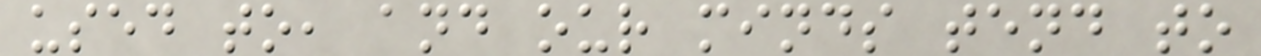used to, and our minds tend to
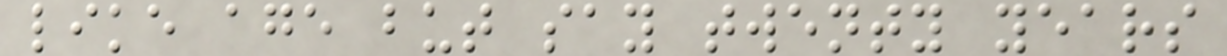like age but say twenty years
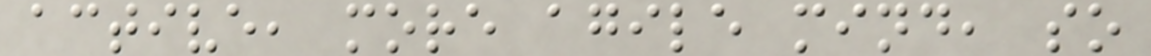active, more agile mind, so
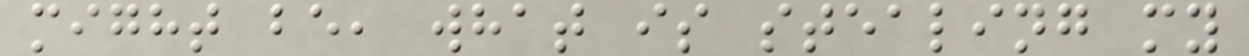might be, what is stealing my
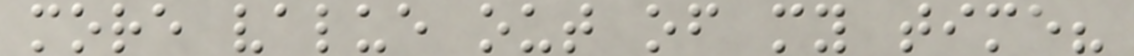more value out of my time?
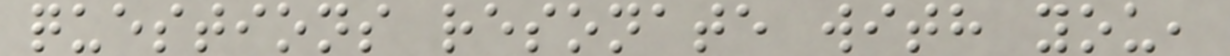questions resonate with you,
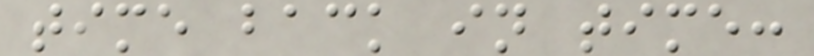time back in time:
